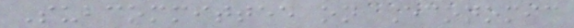Subcommittee on Economic
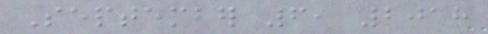September 6, 2018
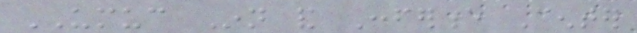UMUC Inn and Conference Center
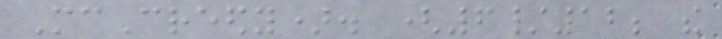McCreedy). (6/12; the
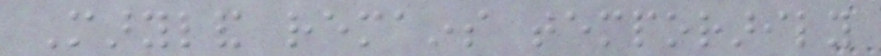Maryland remains temporarily
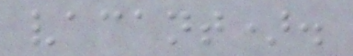vacant).
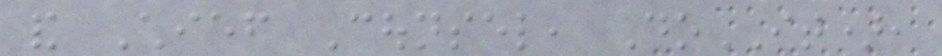and Chief Counsel, DoIT),
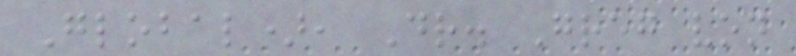Global), Dr. Greg von
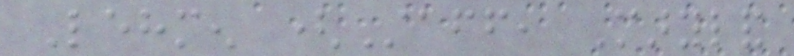Lehmen (Staff, Maryland
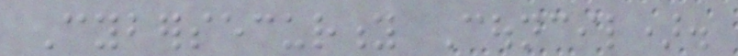Cybersecurity Council).
